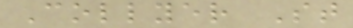Collyer St
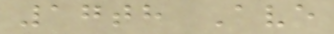17th Ave
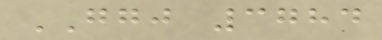GGJ 3784
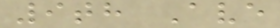9th Ave
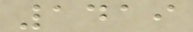1419
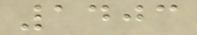1403
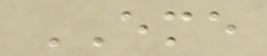EME
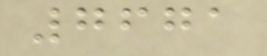7671
